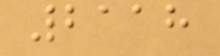2118
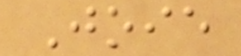Joie
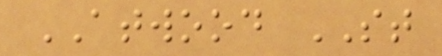ATWOOD ST
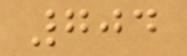704
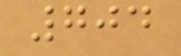704
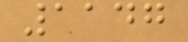1147
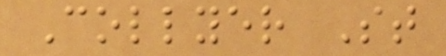Collyer St
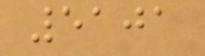5101
